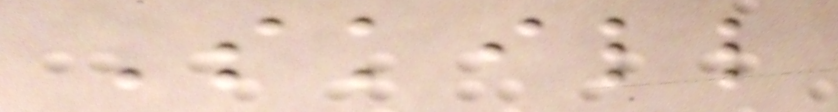Skill
